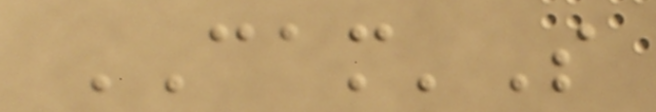CAM'S
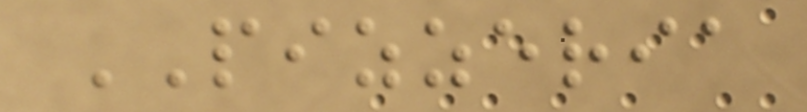PIZZERIA
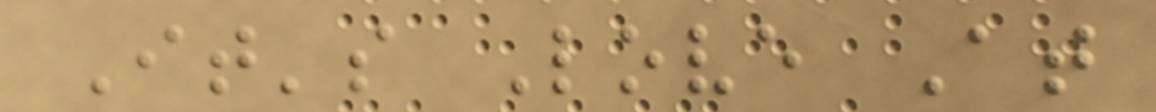It's Love At
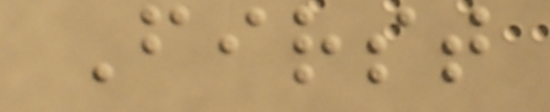First
